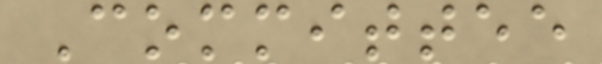Committee
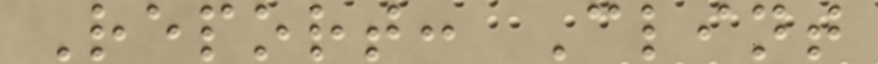Report: Clint
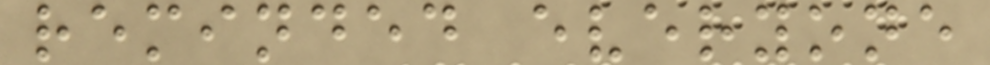reminded everyone
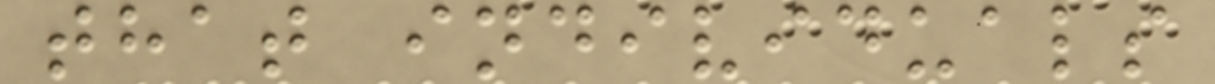that individuals
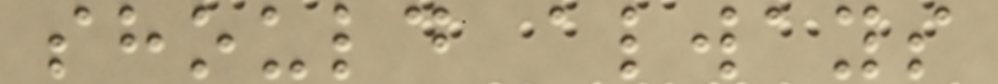should always
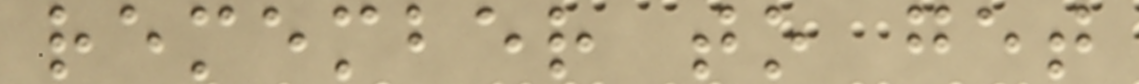remember to get
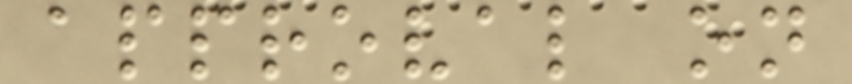approval on
